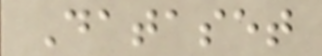Dataset
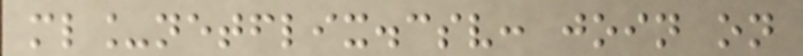ml_netflix.csv: join on
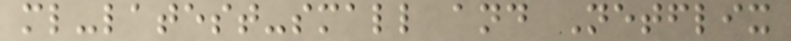ml-latest-small and Netflix
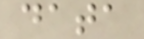data
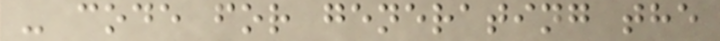- code for generating the
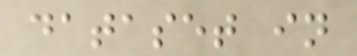dataset in
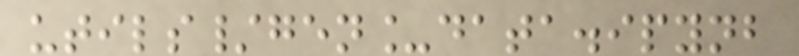utils/gen_data.ipynb
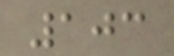103
